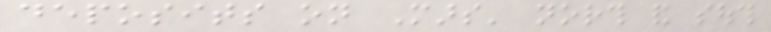deposits on Mars' north and south
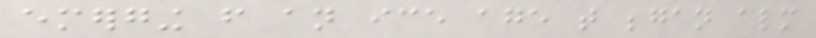emerging from an ice age that began almost
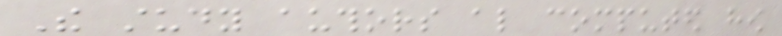The study authors also computed how
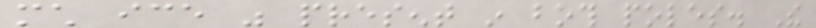much ice was present in both poles. The
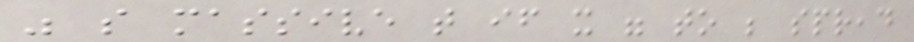was so massive that if it were to be spread
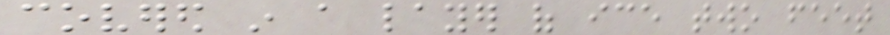covered in a layer of ice two feet
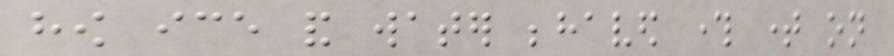how ice and water behaved through time on
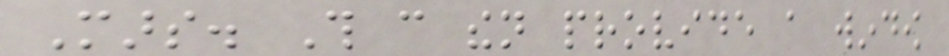Mars. This can then provide a window
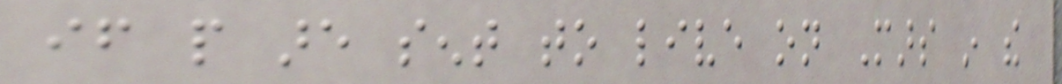if people are sent to live on Mars in the
